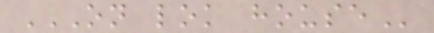ON LOK HOUSE
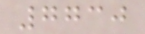7730
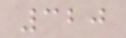320
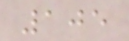105
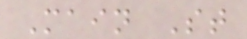Main St
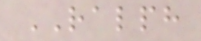RALPH
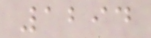1294
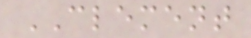CLEMENT
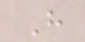H
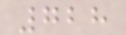728
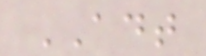ADT
